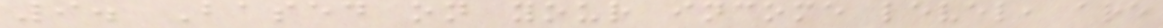9. Based on your income level, are
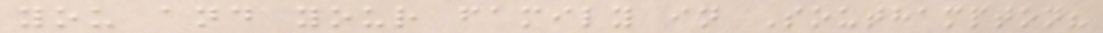you and your family in Southampton?
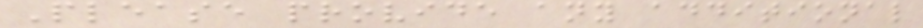Please provide any additional
